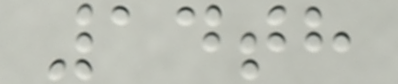14th
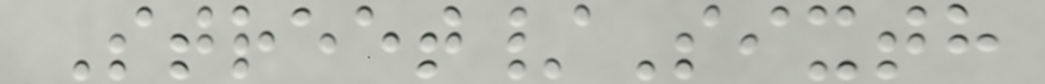Street/Sixth
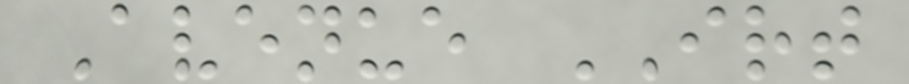Avenue IRT
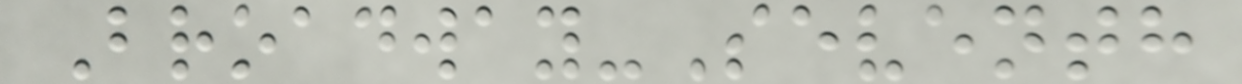Broadway-Seventh
